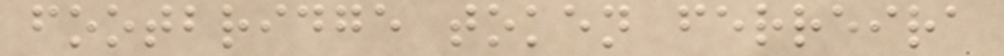footbridge token ferreira
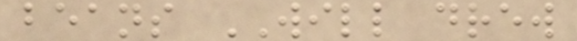beans WILL drew
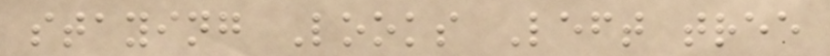staying Looks Left tree
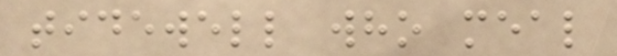tidewell who meal
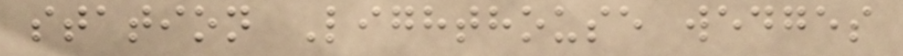station Lighthouse wedges
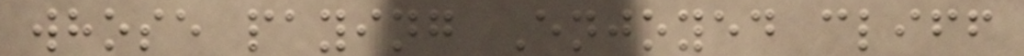whose paying Enjoyed cliff
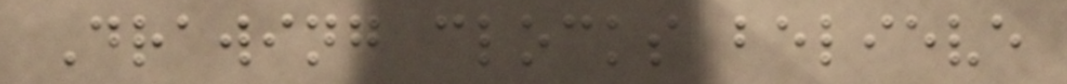Drawing clocks believe
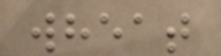wheat
